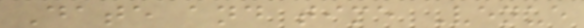Date and time Venue
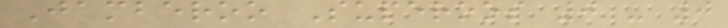Jamberoo Superoos 0 - 0
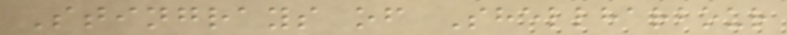Stingrays of Shellharbour
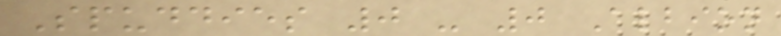Spuddies 0 - 0 Albion
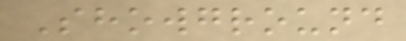Showground
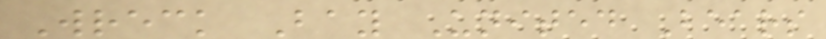Wreck Bay United Bears
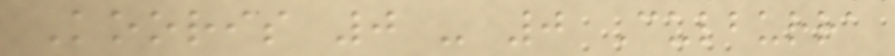Kooris 0 - 0 Culburra
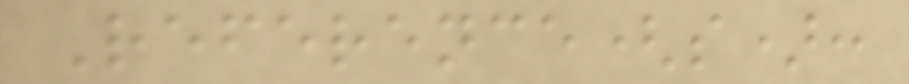Reference(s):
